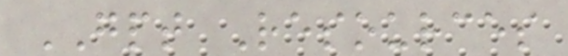GPT Resources
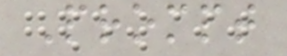Prompt
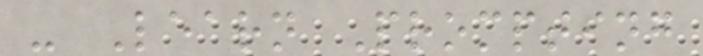- Learn Prompting
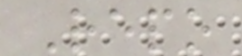Repo
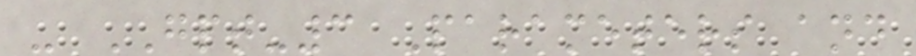- GPT-3 Parameters and
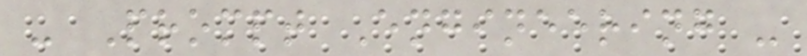- Prompt Engineering -
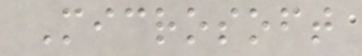Microsoft
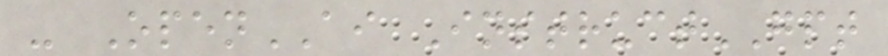- OpenAI InstructGPT
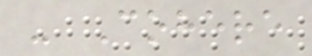- Cohere
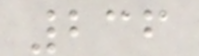236
